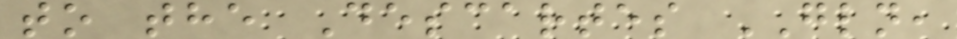to the Descartes GLN,
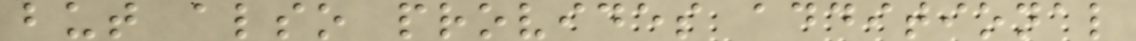but also provides additional
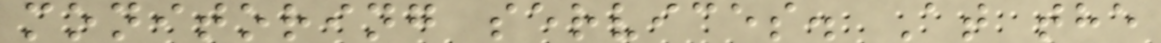monitoring services. At the
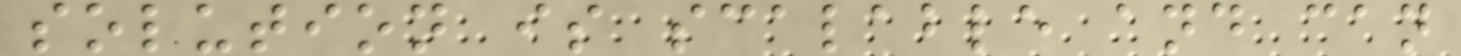solution is scalable and can
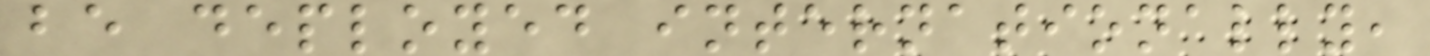be deployed internationally,
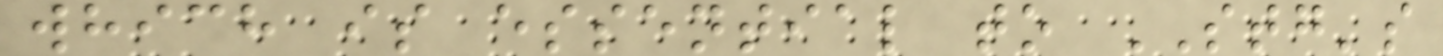which is essential to STG's
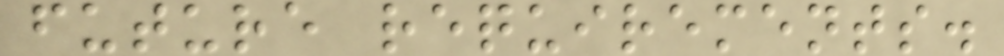future requirements.
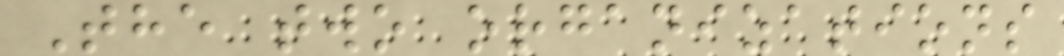The two organizations
